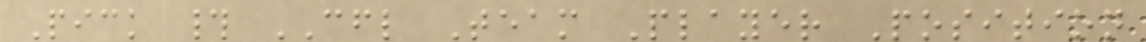Pick # CFL Team Player Position
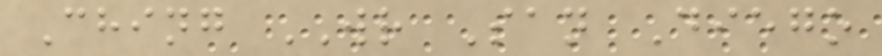Ching WR San Diego
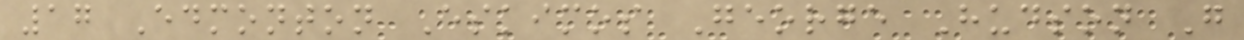17 Edmonton Eskimos George Hudson G
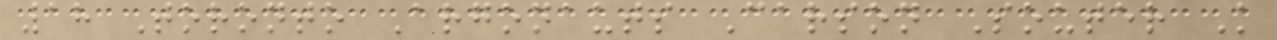18 Toronto Argonauts Carson Souter K
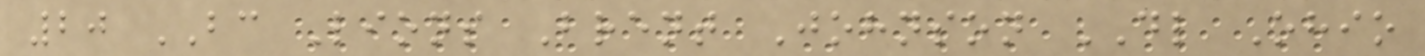20 BC Lions Brent Johnson DL Ohio
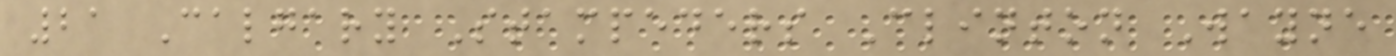21 Calgary Stampeders Clinton Wayne
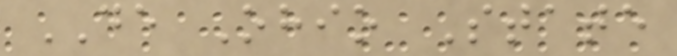DE Ohio State
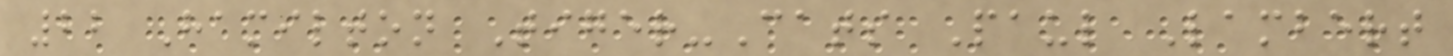22 Hamilton Tiger-Cats Paul Lambert
